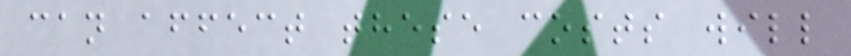can affect these costs will
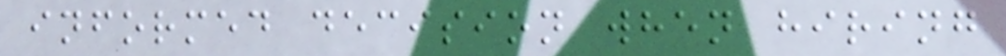informed decision when hiring
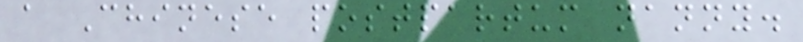a Chinese postpartum nanny.
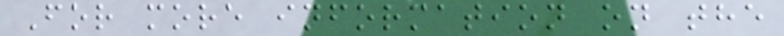For more information on the
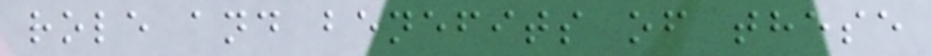role and benefits of these
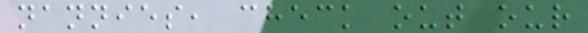nannies, check out our
